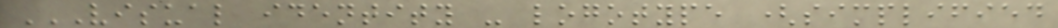VISUAL IDENTITY - LOGOTYPE (SIMPLIFIED
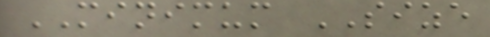MINIMUM SIZE
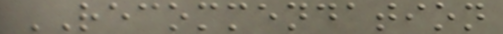RECOMMENDATION
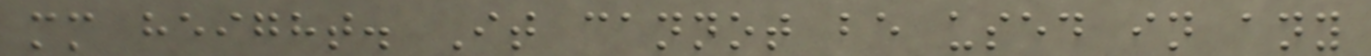mm height. It cannot be used in any
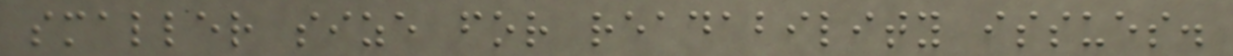smaller size for readability issues.
